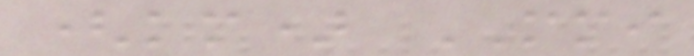(km) MMI
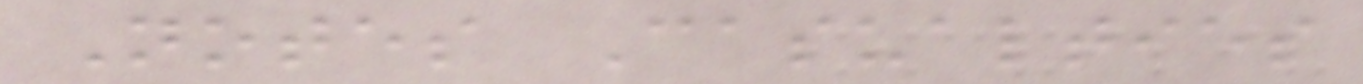Notes Casualties
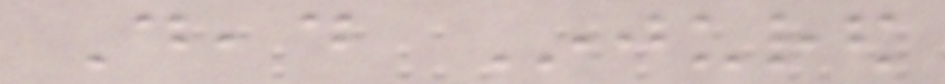Dead Injured
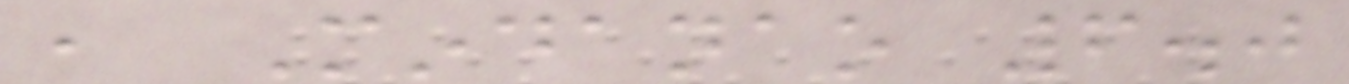, Mindanao 6.0
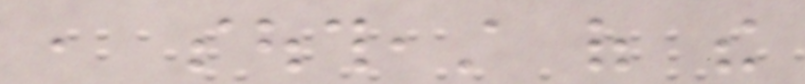, southeast of the
